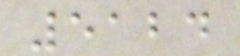5124
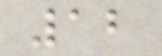12
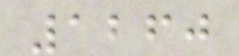1260
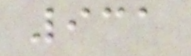931
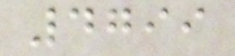4799
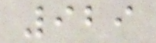929
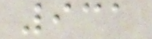931
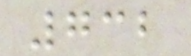732
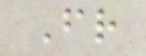Fr
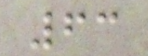63
